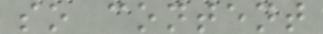so content
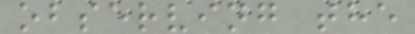observing the
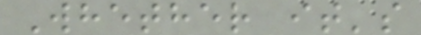Whether it's
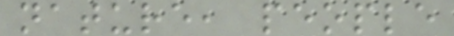nature, people
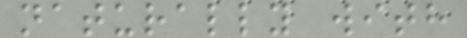naturally with
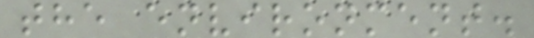the environment.
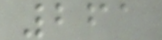261
